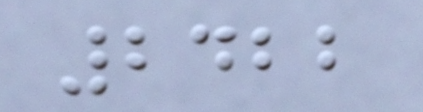2422
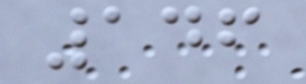146
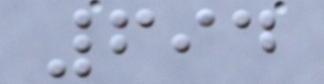694
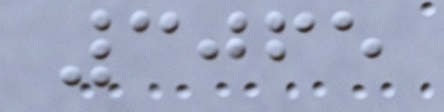3065
